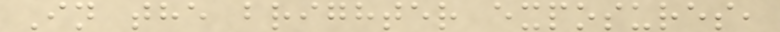In the brighter exposures,
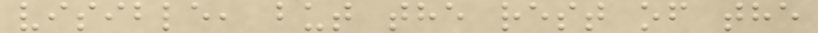visible, but the rest of the
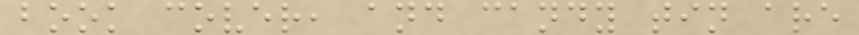book cover, and candy tin are
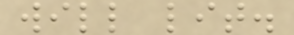will lit.
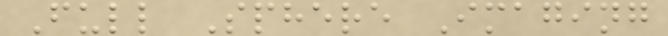Full Sphere Imaging
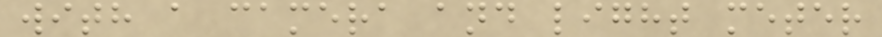with a camera and light meter
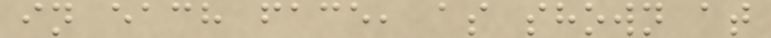in each face, as shown at
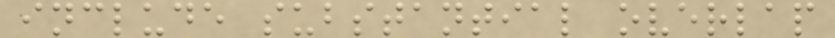include substantial overlap
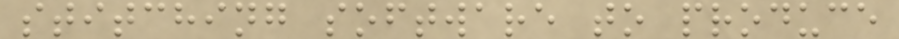stitching software to produce
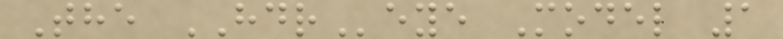The HDReye Model 1
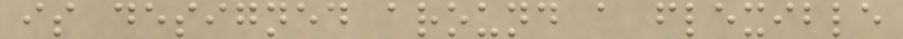is designed around a flexible
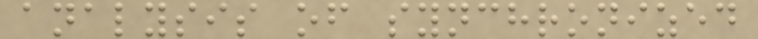analysis of synchronized
